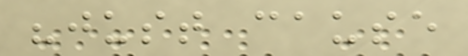"just cause
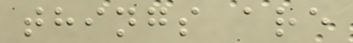things are
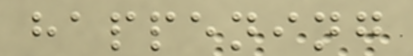happening
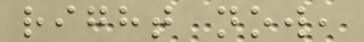right now,
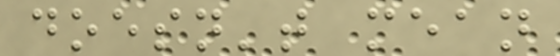doesn't mean
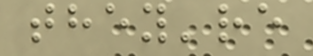they're
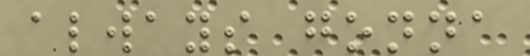always gonna
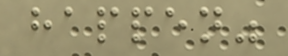happen"
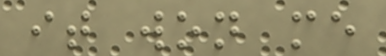it won me
